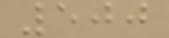500
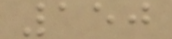150
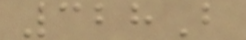328B
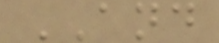AND
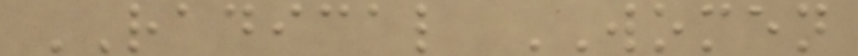RADICAL WOMEN
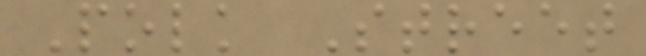Polk Street
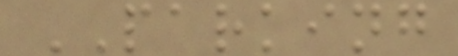PARKING
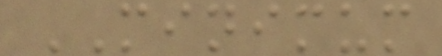MINIMUM
